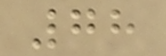78
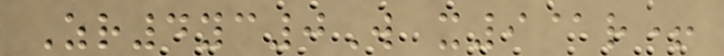Zr4yc0W x9@r+
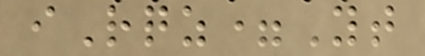iRqz=Yt
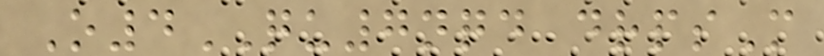O4QU7nqd drpsM
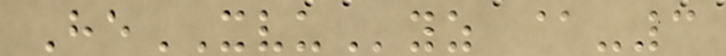HeXVUyz @-3
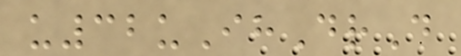u32uIhDrD
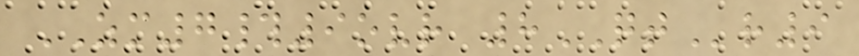ZM7#9ovr 8QTr9
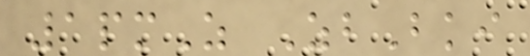1pmZ ZbBki
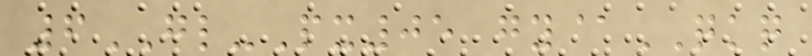6GL-Px05 gy@QKQ
